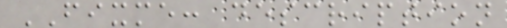FIXME: description
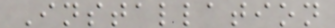Installation
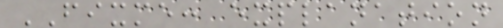FIXME: explanation
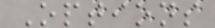Options
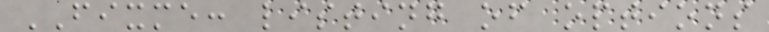FIXME: listing of options
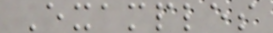Examples
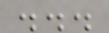...
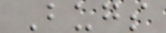Bugs
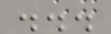...
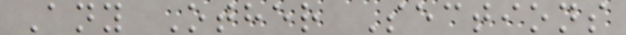Any Other Sections
